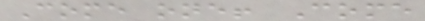Come one! Come
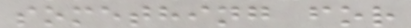something for
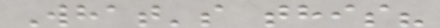What's this?
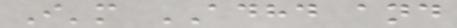I'm ADHD and
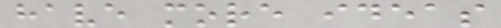have more ideas
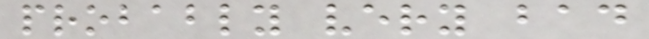probably very bad
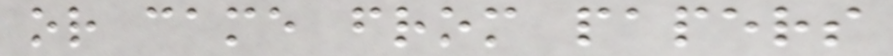or came from papers
